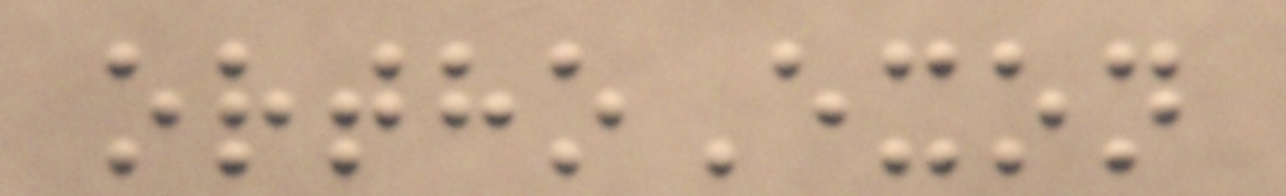orthoExon
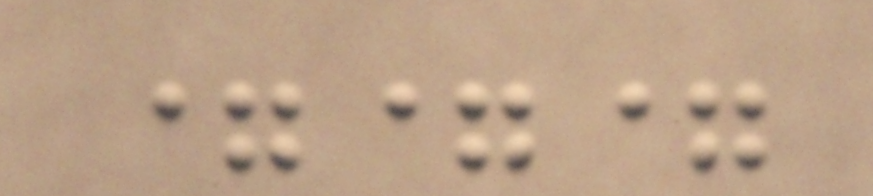===
